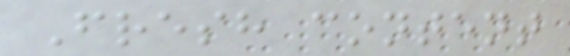Fresh content
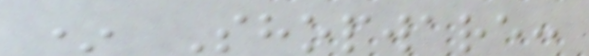* Shopware:
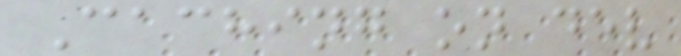Caching on dev
